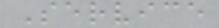Service
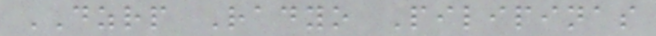DZRP Radyo Pilipinas
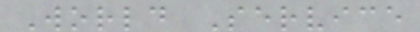World Service
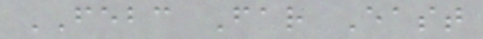FEBC Far East
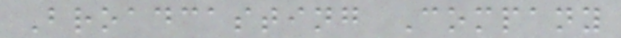Broadcasting Company
